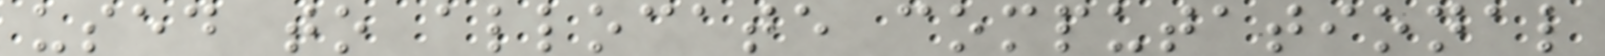used to allocate computational
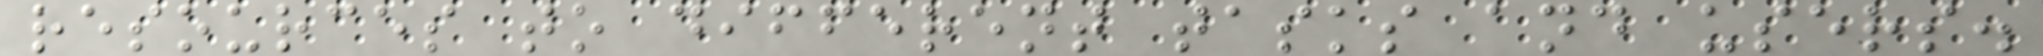resources to different tasks and users.
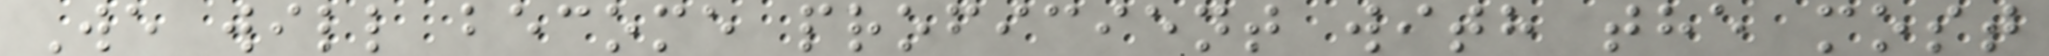We will become proficient with the most
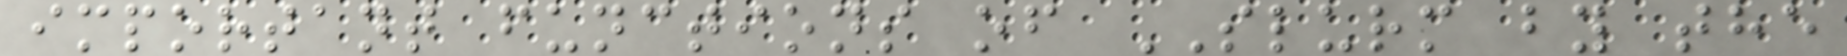important functions of SLURM by the
